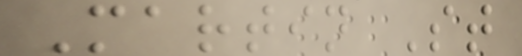Martin St
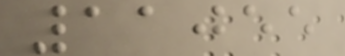11055
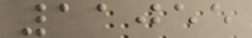11055
